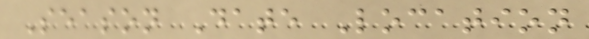Season Date Location
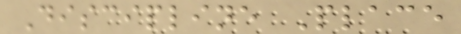Discipline Place
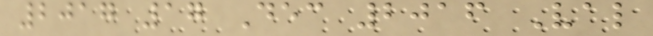2017 17 Dec 2016 Val
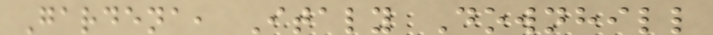Gardena, Italy Downhill
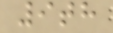9th
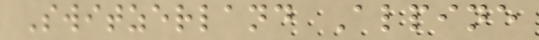Switzerland Alpine
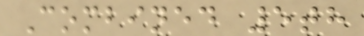Combined 5th
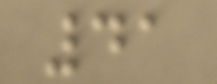41
